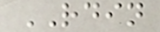RDIN
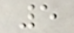5
